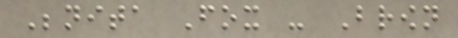Benita Fox - Brown
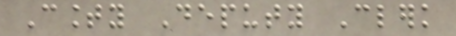County Deputy Clerk
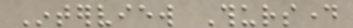Interview Thursday
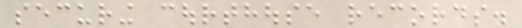securing courthouse records.
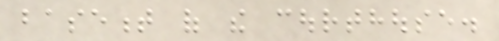basement of the courthouse.
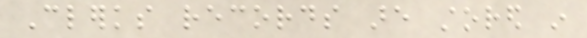Clerks records are stored in
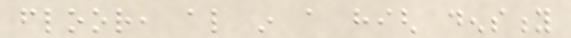floor, also in a high density
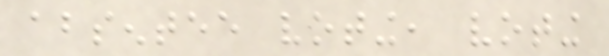absentee voting, voting
